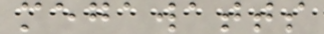megawatts
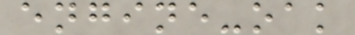engine-oak
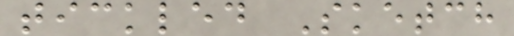tickled Sketch
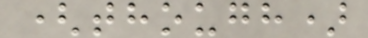(though)
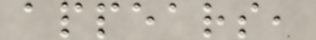appears,
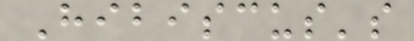Hibiscus's
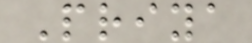Priya
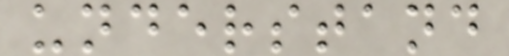understand
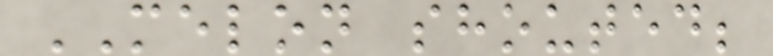MELON shouted;
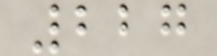227
